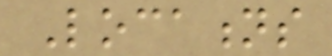Locations
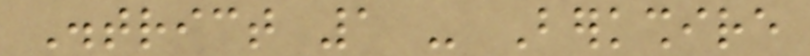District 1 - Berkshire
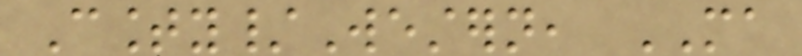County/Western, MA
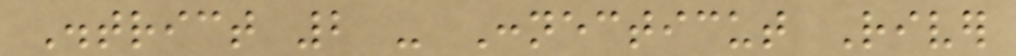District 2 - Connecticut River
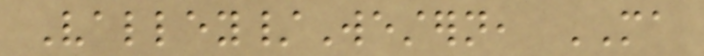Valley/Western, MA
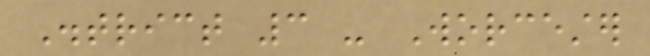District 3 - Worcester
